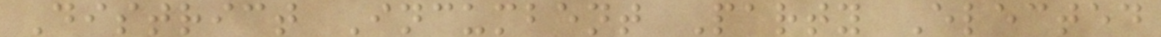District Incumbent Party Elected
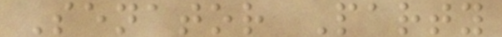Senator Party
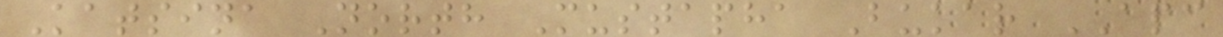Katsina North Mustapha Bukar APC
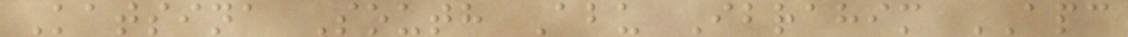Katsina South Abu Ibrahim APC
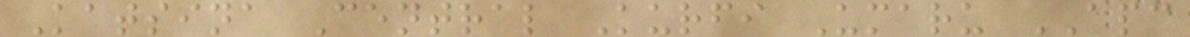Katsina Central Kurfi Umaru APC
